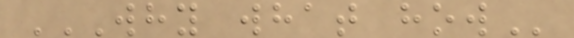WHY WHAT HOW
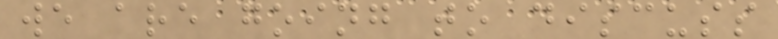we are going to discuss
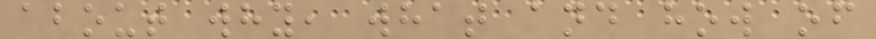about why, what and how of
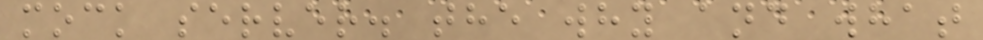mock server. the why and what
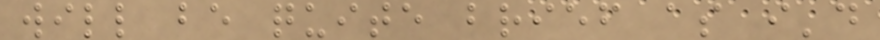will be quite brief as i'd
